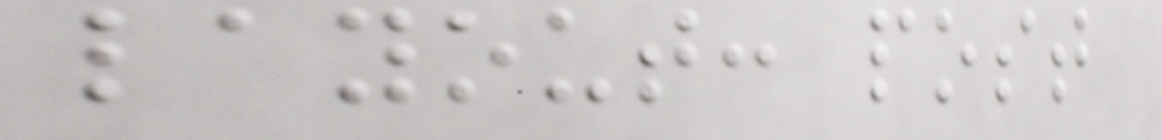layout: post
